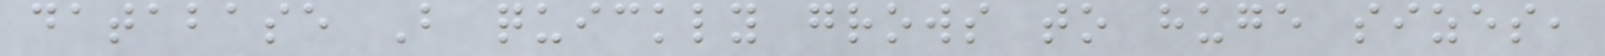database B quickly grows to huge sizes,
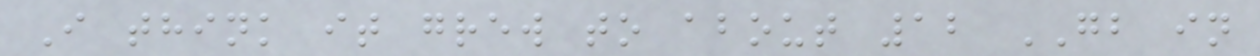I think it grew to about 12 GB in
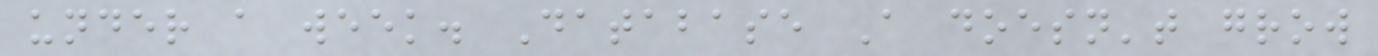under a week. Database A doesn't grow
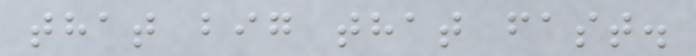that big that fast.
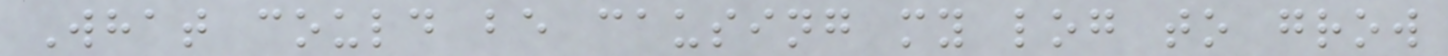What could be causing my log to grow
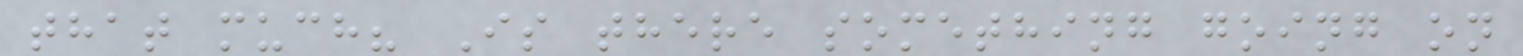that much? Is there something going on
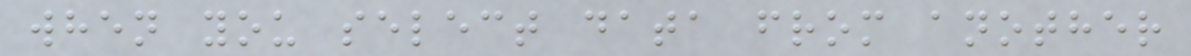when you select data from another
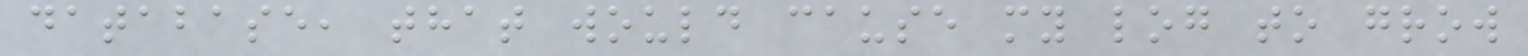database, that would cause my log to grow
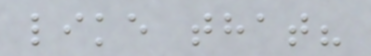like that?
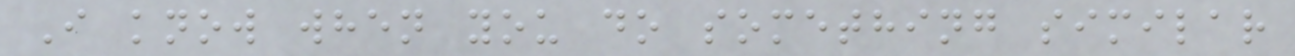I know when you do something similar
